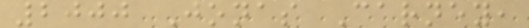2000 Jonas Carney,
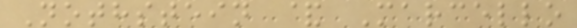Nothstein & Marcello
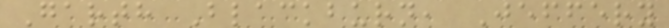Garth Blackburn, Jeffery
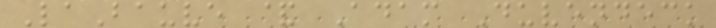LaBauve & Adam Duvendeck
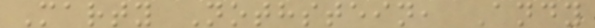Marty Nothstein, Andy
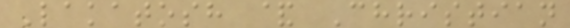Lakatosh & Christian
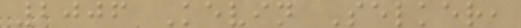2006 Kevin Selker,
